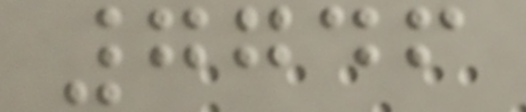7746
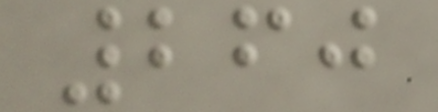260
